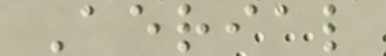Aerial
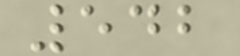542
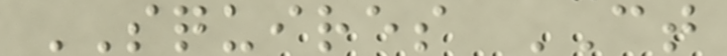SQUIRES CT
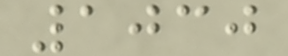1030
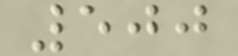500
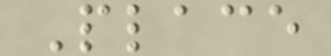Place
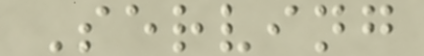Serving
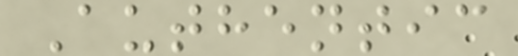Authentic
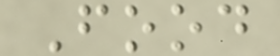Food
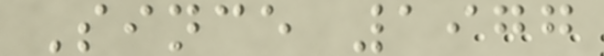Since 1977
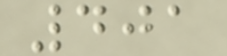401
